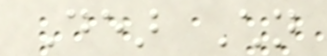Dear Children
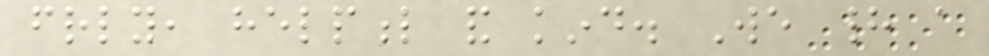friendly, helpful and kind. We had a
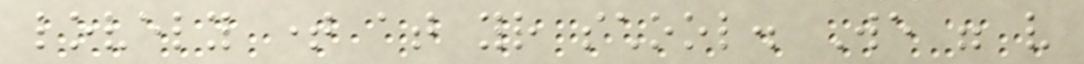lovely time at your school. We were very
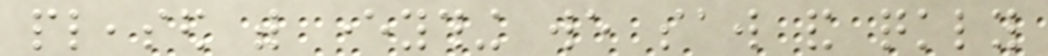pleased with everything we saw and quickly
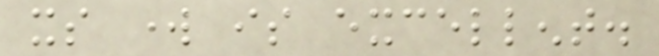its work is excellent.
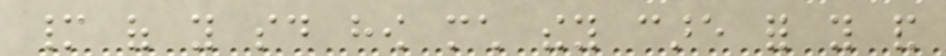many of you said how much they care for you and
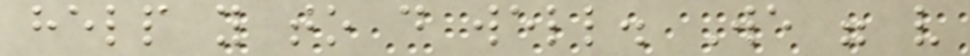help you to do well. We were very
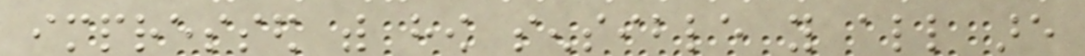impressed with how sensible you all are
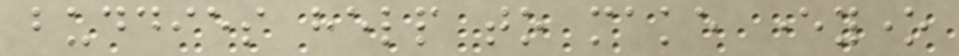buddies help to make everyone
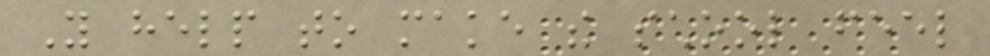You help to make the school feel
